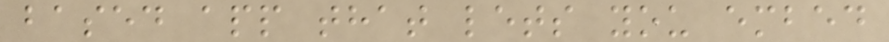based app that lets you embed
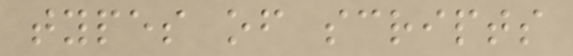types of scripts
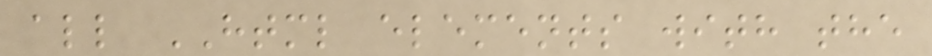all HTML elements with the
